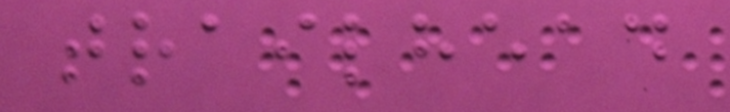trailhead
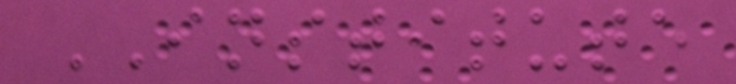INSTITUTE
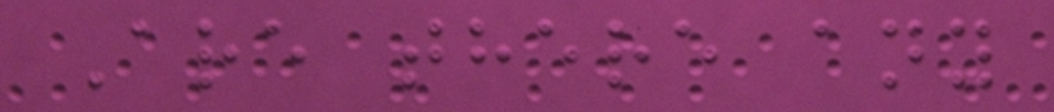Are there any
